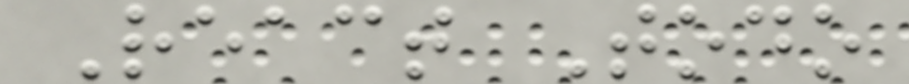React Todo
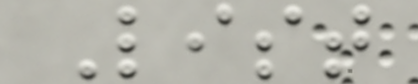List
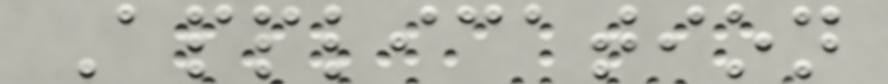Application
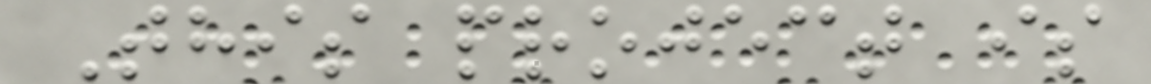This project is
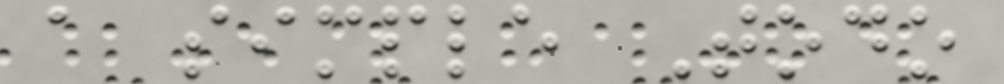a simple Todo
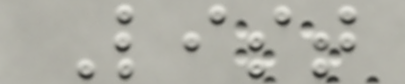List
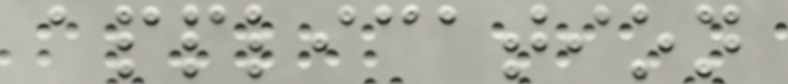application
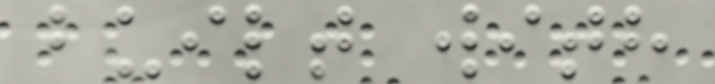built with
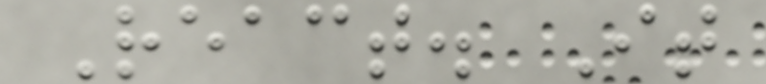React. It
